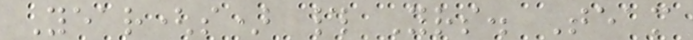Year(s) # Yrs. Team
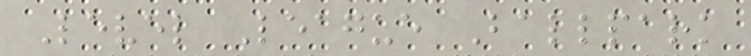Level League Ballpark
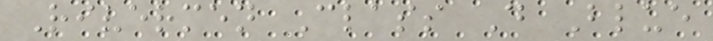Rivermen Class D Blue
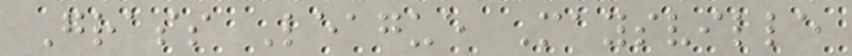Grass League Maysville
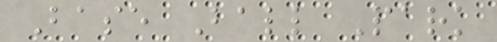Base Ball Park
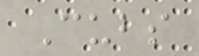Cubs
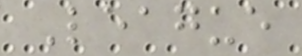League
